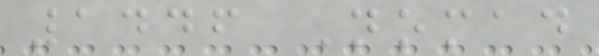1446 Nomad
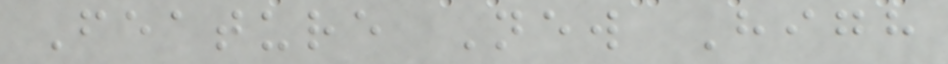Feature New High
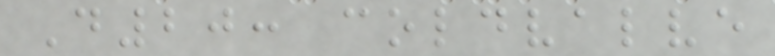D20: coldvalve
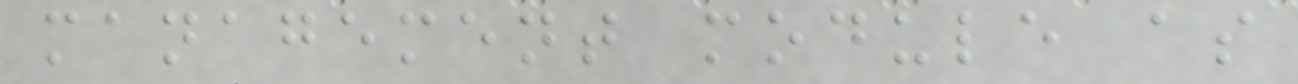management module as
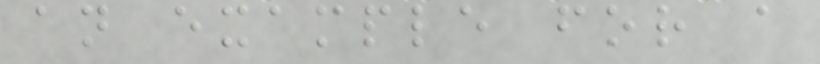an example for a
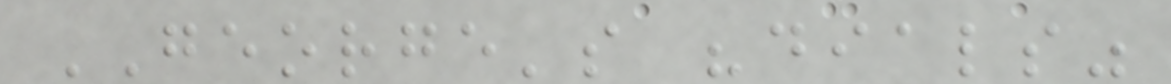GEORGE's "dials"
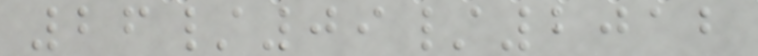26/09/2012
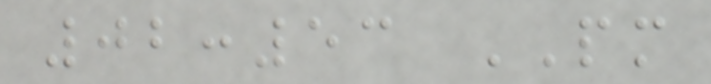02:53 PM
